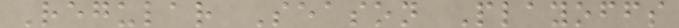Regular Season Playoffs
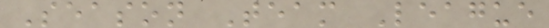Season Team League
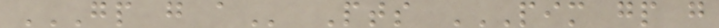GP G A Pts PIM GP G
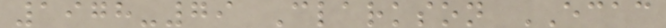1978-79 Clarkson ECAC
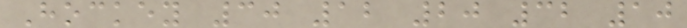Hockey 30 12 20 32 10
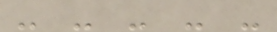- - - - -
